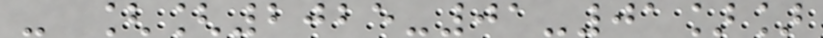- [[2025-01-01]]
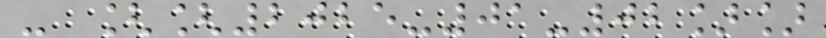- [[2025-01-02]]
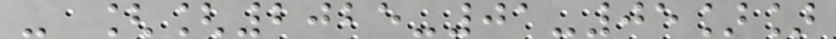- [[2025-01-05]]
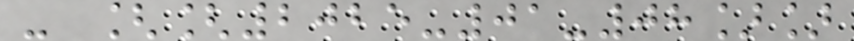- [[2025-01-08]]
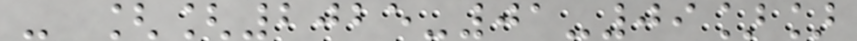- [[2025-01-09]]
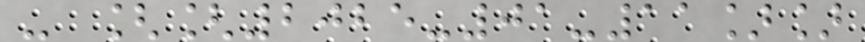- [[2025-01-11]]
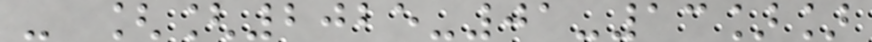- [[2025-01-13]]
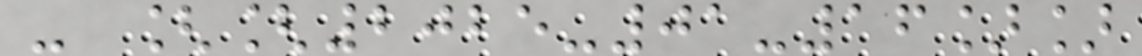- [[2025-01-16]]
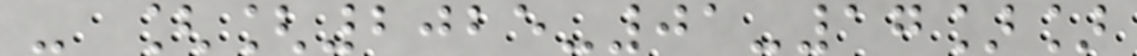- [[2025-01-17]]
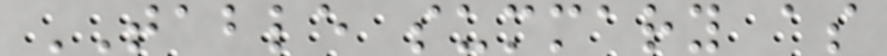TABLE summary as
